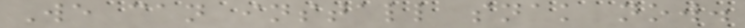We can install snak now.
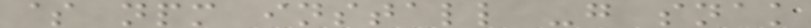$ npm install -g snak
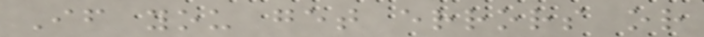If you get errors or
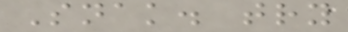Snak. try
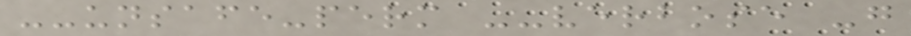--unsafe-perm --verbose -g
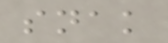snak
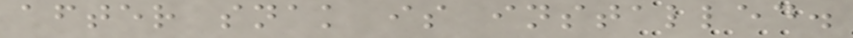after snak is installed.
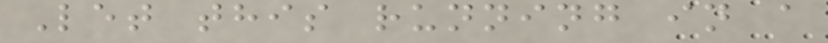Let this running in a
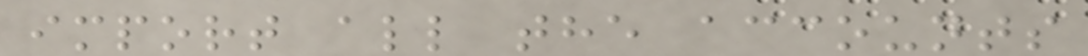import all the accounts
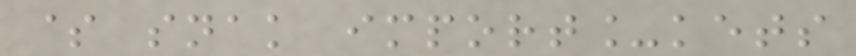$ snak import_kets
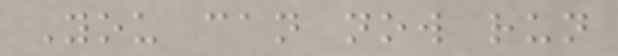You can now run
